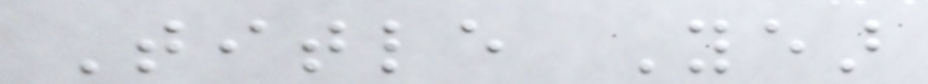Title Year
